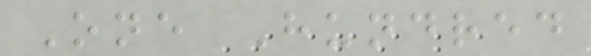One Hundred
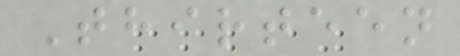Thirteen
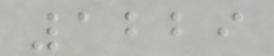1229
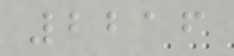2216
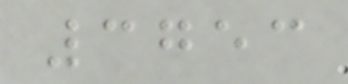3753
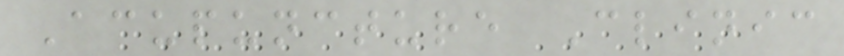Acupuncture Clinic
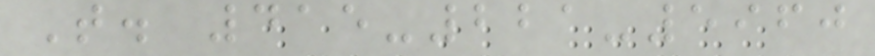T. 415-221-5960
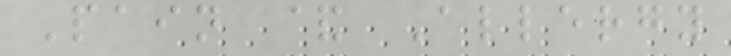Pain & Allergy
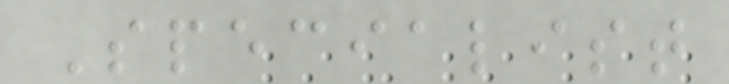Specialist
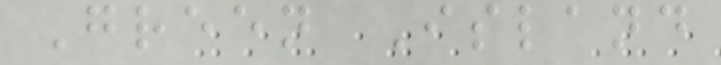Green Island
